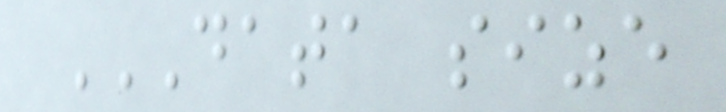DATA SIZE
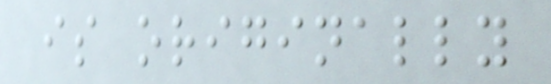is originally
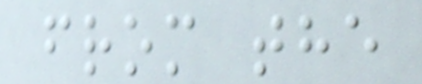from the
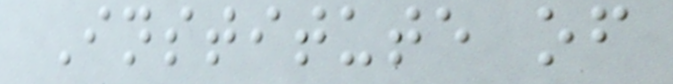Institute of
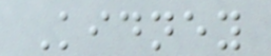Kidney
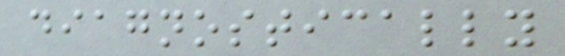diagnostically
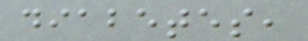diabetes,
